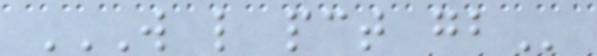W L PCT GB
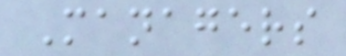Managers
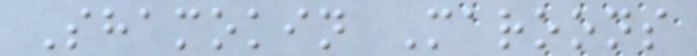Shamokin Maroons
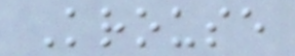Krouse
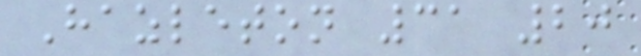Hazleton 31 20
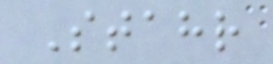Stahr
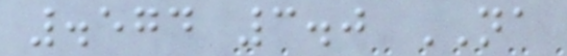.574 3.0 NA
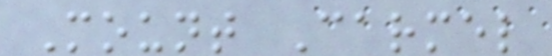Mount Carmel
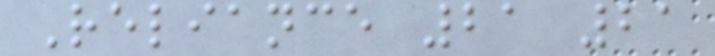Reliance 21 21
